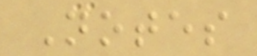Notes
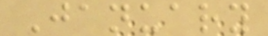January
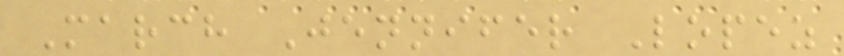March Jennifer Lopez
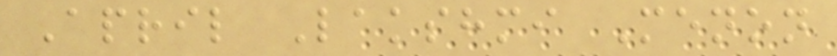April Lakshmi Menon
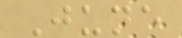June
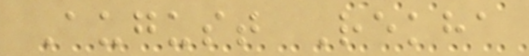August Rekha
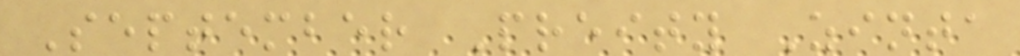September Preity Zinta
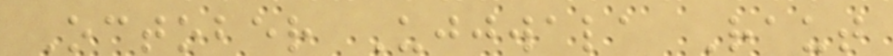October Ujjwala Raut
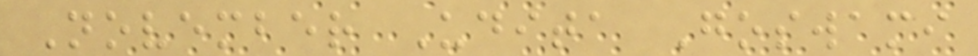November Udita Goswami
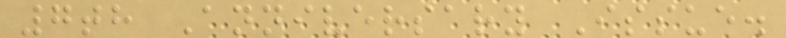7th Anniversary Issue.
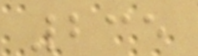235
